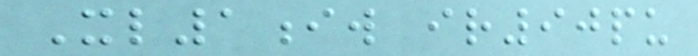Xl1iw ir90pu
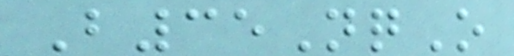B35NqO
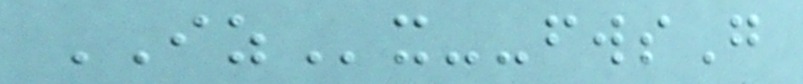IZx--fwsG
